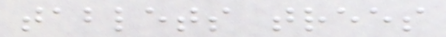tablets trees
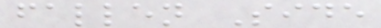fallen Side
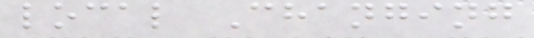local Changing
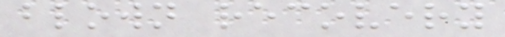blown recovery
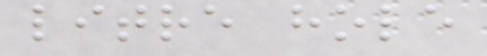litre hole
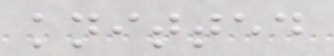knitted
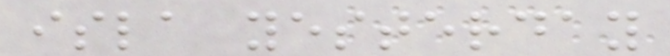isla yesterday
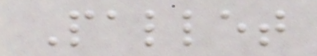Pallet
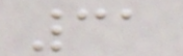31
